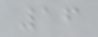16
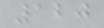120
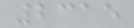2315
